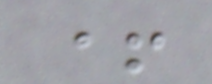+
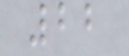22
